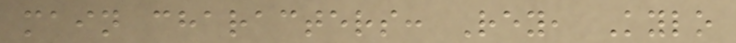main characters: Rey, Kylo
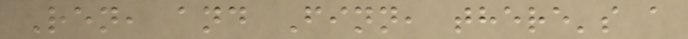Ren, and Finn, there's a
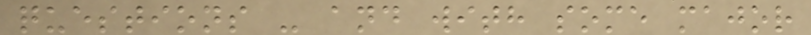questions - and with some major
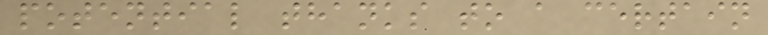potential thanks to a certain
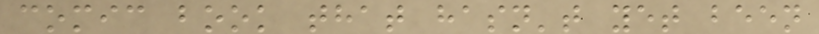comic book that hasn't yet been
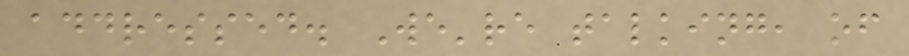addressed. We're talking, of
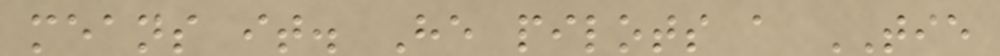means it. He pilots a TIE
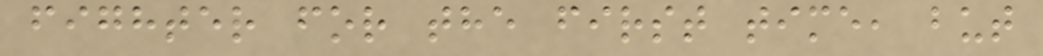fighter for the first time, but
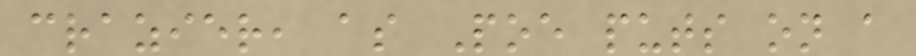crazier, as Poe puts on a
